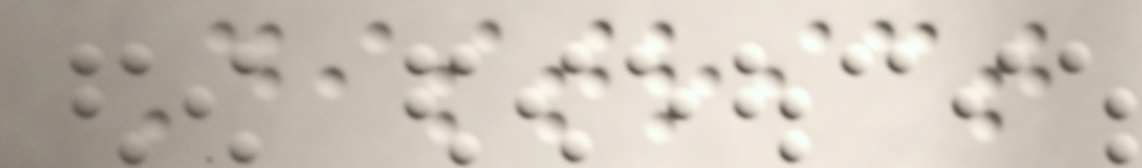District
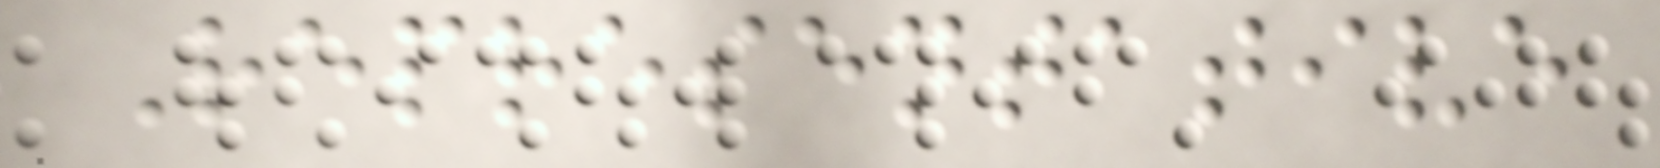Representative
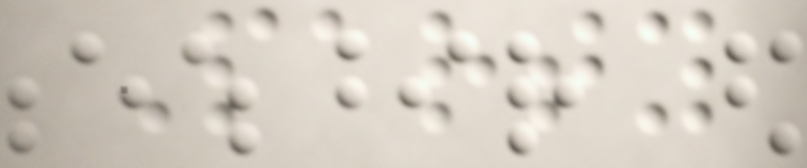Party
